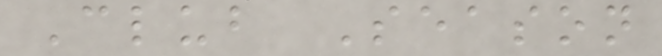Club Season
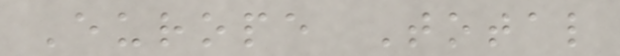Europe Total
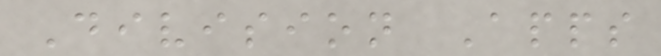Division Apps
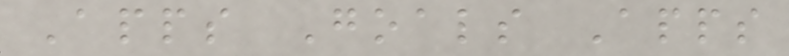Apps Goals Apps
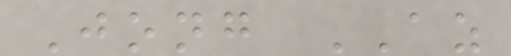Jong AZ
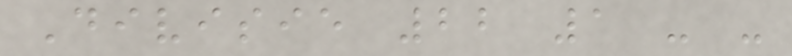Divisie 22 1 - -
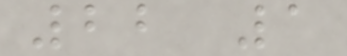22 1
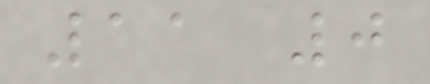11 0
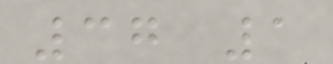37 1
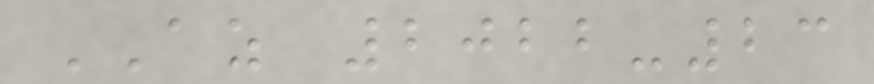AZ 2022-23
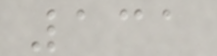131
